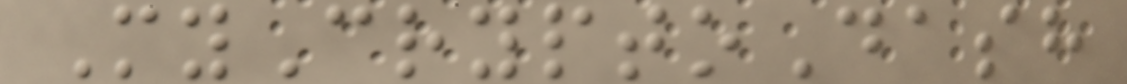MyCryptoDash
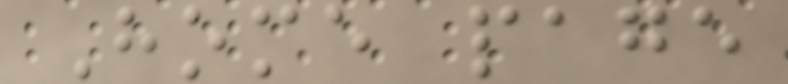Home page
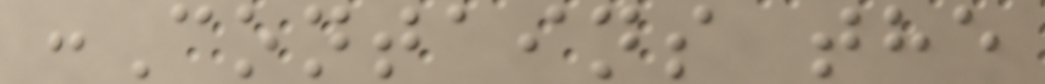:Contains the
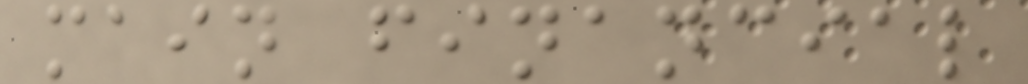main financial
